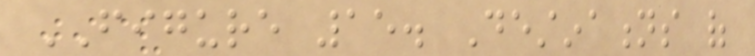FIGURE 15. Destinations of
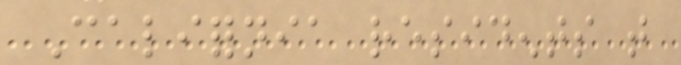California residents that
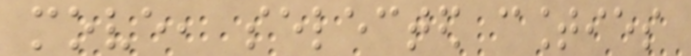move, selected counties
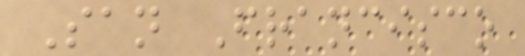San Francisco
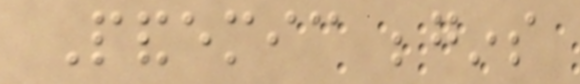Pandemic begins
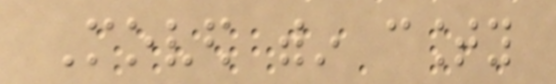Moved within county
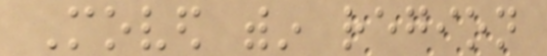Moved within region
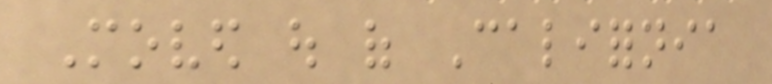Moved out of California
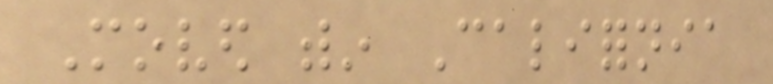Moved within California
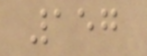157
